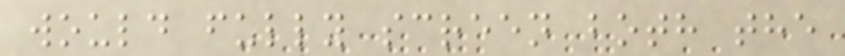would fully screen both the
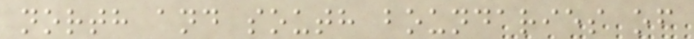north and south boundaries of
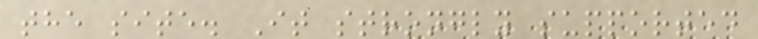the site. It strongly supported
